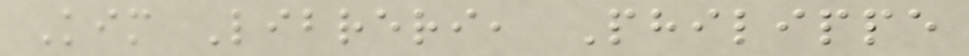Kim Libreri, Philippe
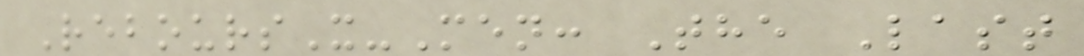ReboursX-Men: The Last
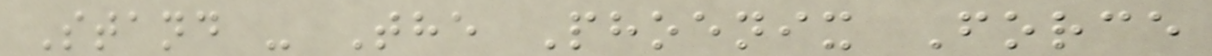Stand - The Phoenix Force
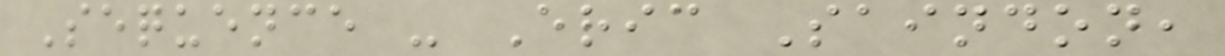Sequence - Eric Saindon,
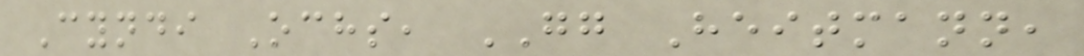Cyndi Ochs, GG Heitmann,
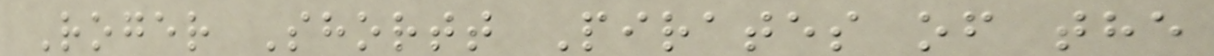Roger Shortt Pirates of the
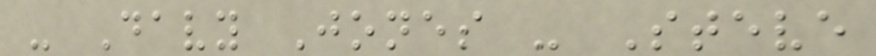- Davy Jones - Steve
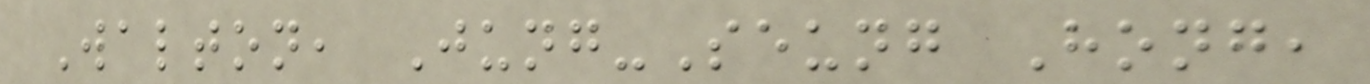Walton, Jung-Seung Hong,
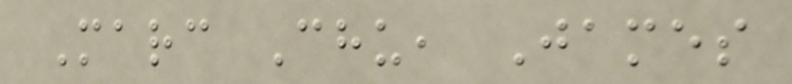Marc Chu, James
